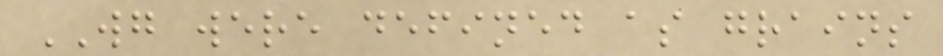WG were defined as grains
